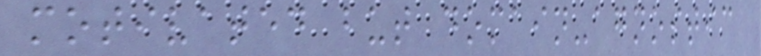motivated but domain-agnostic
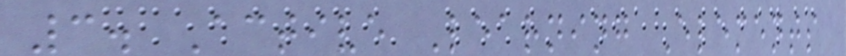3. Active Learning Elements
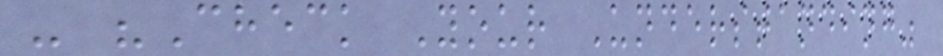- "Check Your Understanding"
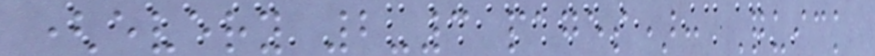(every 2-3 pages): Quick
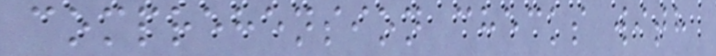comprehension checks with
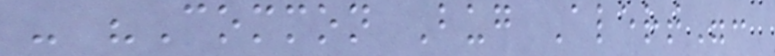- "Common Bug Alert":
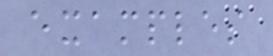examples
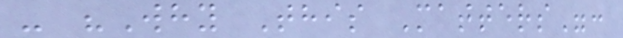- "Why This Matters":
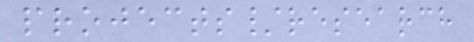projects/research
